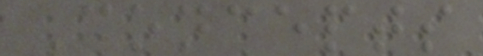Concepts
